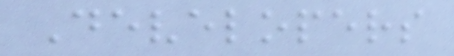Developers
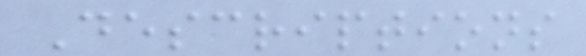Descriptions
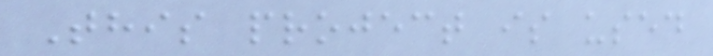This project is used
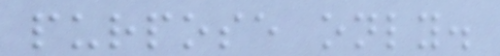purpose only.
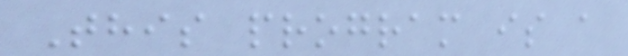This program is a
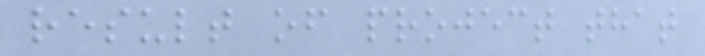result of project that
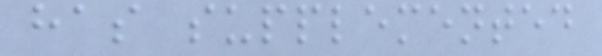has supplemented
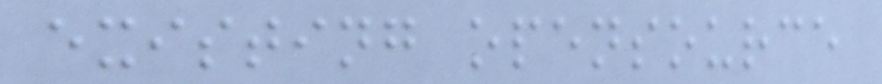existing opensource
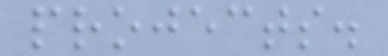projects.
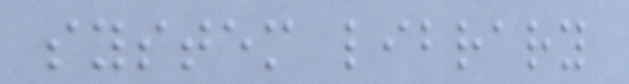system library
